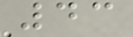43
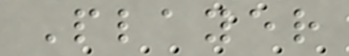Player
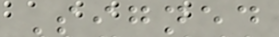Signed
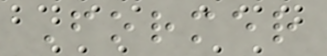Former
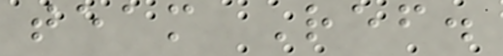team Ref.
